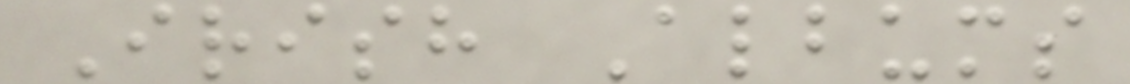Irish Albums
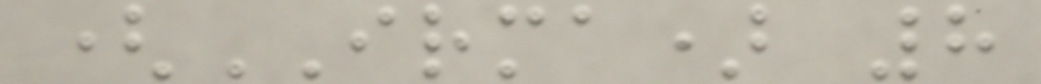(IRMA) 8
